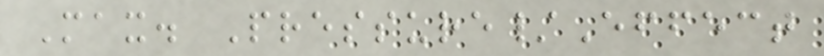Max. Pressure/Effect
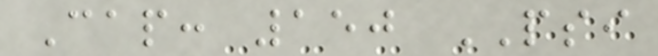Cap: 150 PSI
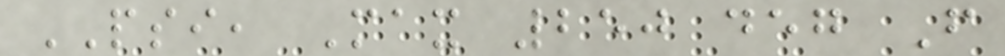PSI, Max 250 deg F
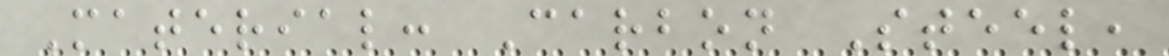Material: Carbon Steel,
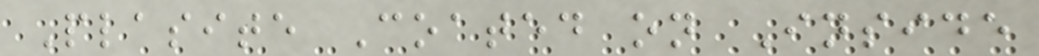Plasite Coated on Inside
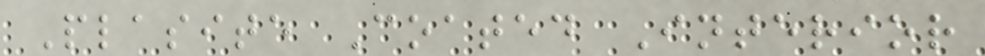Plasite Coated Interior
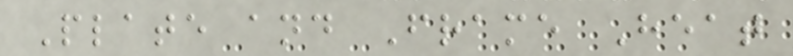Plate and Frame Heat
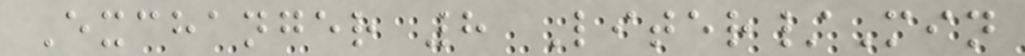Exchanger 8 Liter/Min
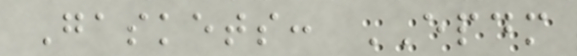Gaskets: EPDM
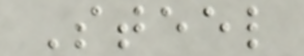Steel
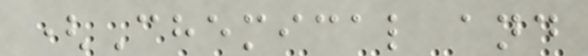(Chemical and
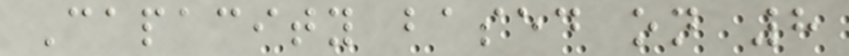Capacity based on 8
